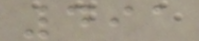491
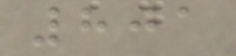801
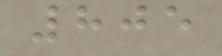805
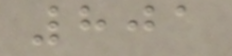801
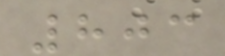803
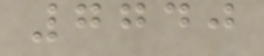7740
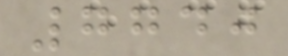7740
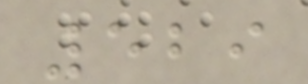529
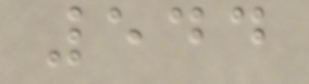544
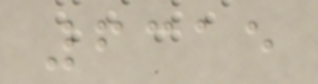6315
